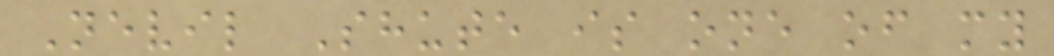Nevil Shute is one of my
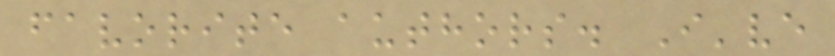favorite authors. I've
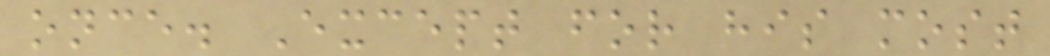once. Except for his most
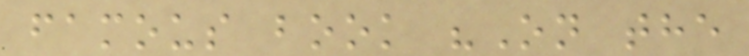famous book "On the
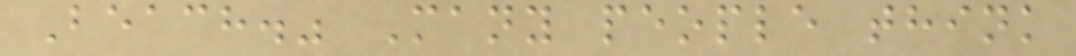Beach." Many people think
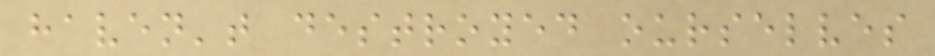haven't destroyed ourselves
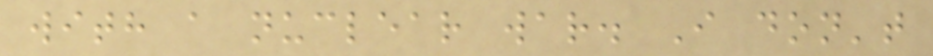with a nuclear war. I don't
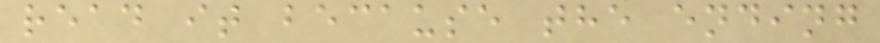read it because the ending
